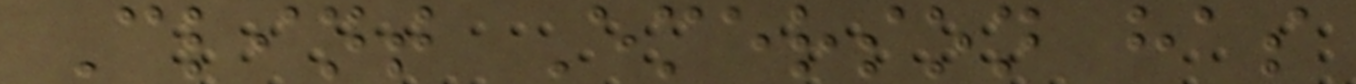Clint Emerson has
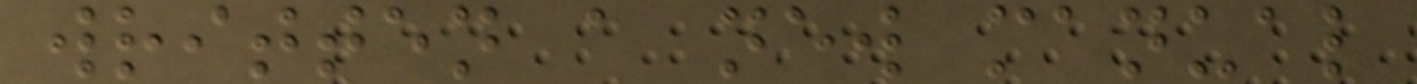written a new manual
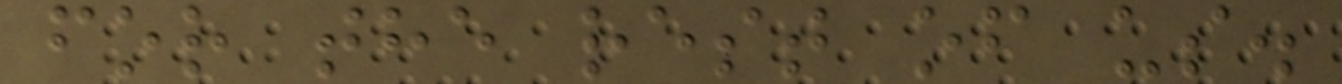for the rest of us.
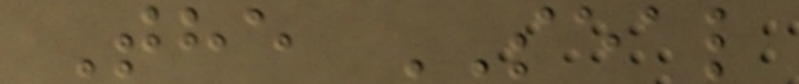The SEAL
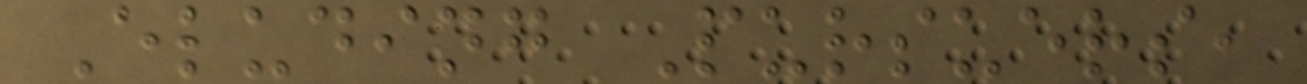Eluding Pursuers,
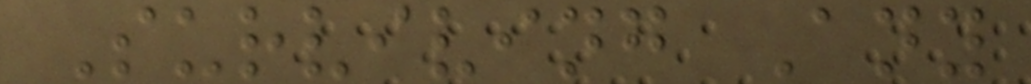Surviving Any
